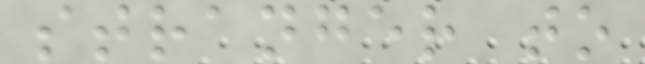stranger to
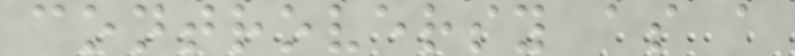controversy as a
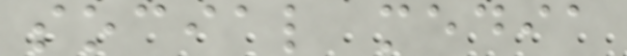social media
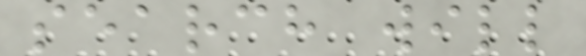search will
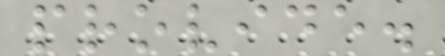provide.
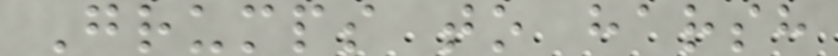Grumps to harsh
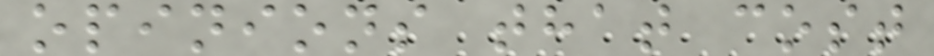opinions that cost
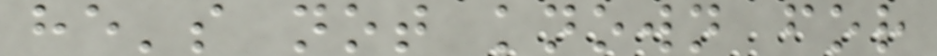he's not known for
